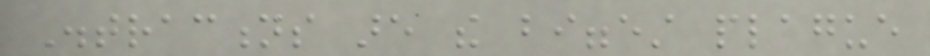Distractions are the biggest plague
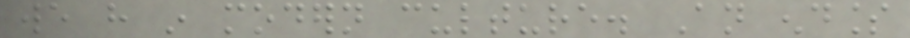we have in modern culture. An endless
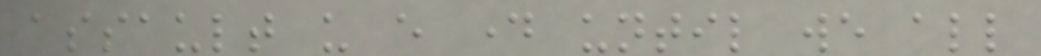assault us every day until we all
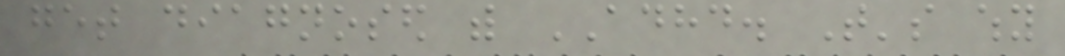get diagnosed with ADHD. That's why
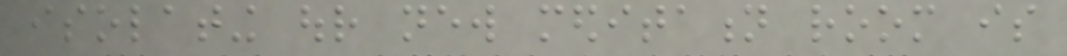isolating our new meditation room is
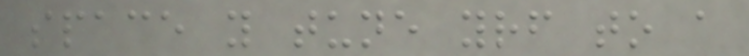space you tune yourself to a
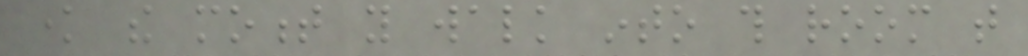know the moment you walk into this room that
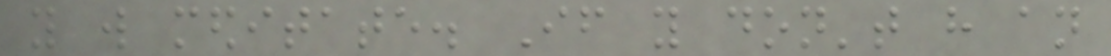you will meditate. If you don't have an
